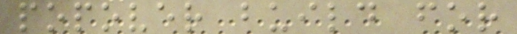popover build for
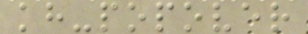kh-popover
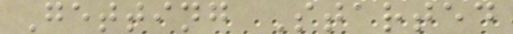Getting Started
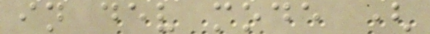in dev mode (
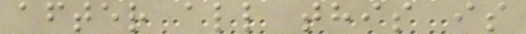after all this is
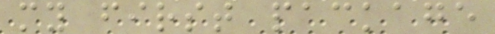my first package
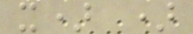x) )
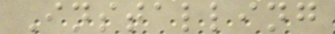Installing
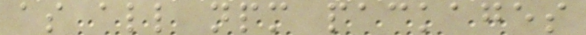as all npm packages
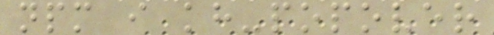npm i kh-popover
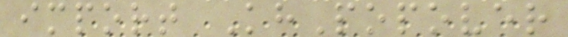import KhPopover
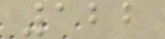122
